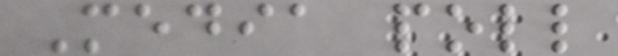Media poll
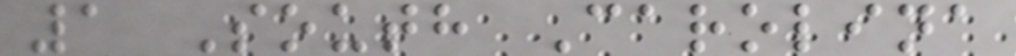1 South Carolina
